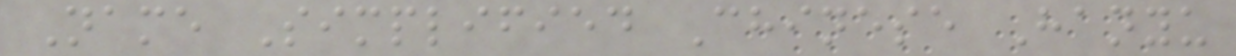Name Simplified Chinese Hanyu
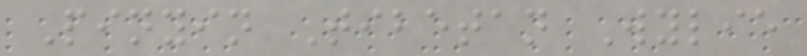Pinyin Tibetan Wylie
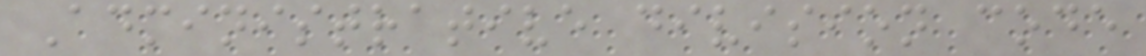Administrative division code
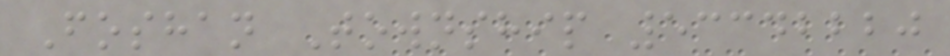Foshan Township 53342220
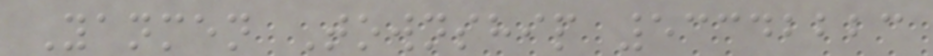Yanmen Township 53342223
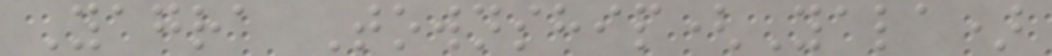Yagra Township(Yala)
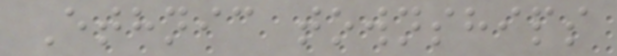Ethnic townships
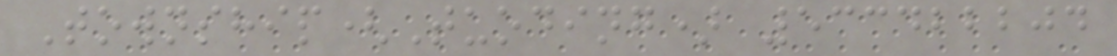Township(Tuoding) 533422204
